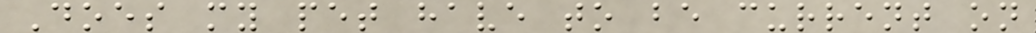Does my pet have to be current on
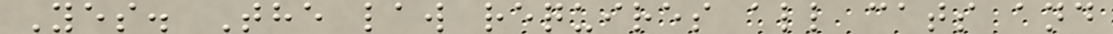Yes. The law requires all cats and
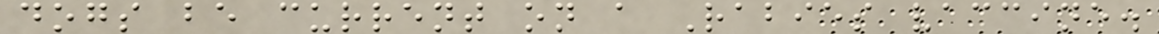dogs be current on a Rabies vaccine.
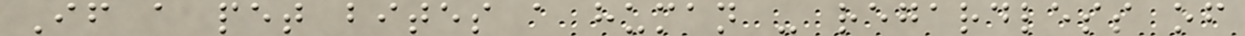If a pet bites a human - regardless of
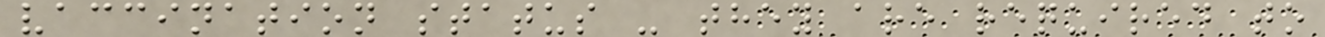vaccination status - they are required to
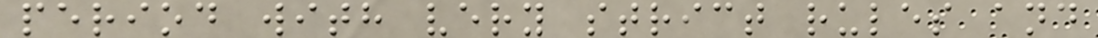period with very strict rules and
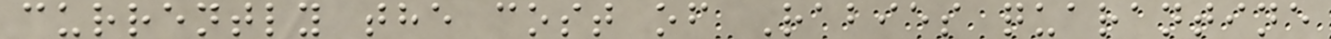currently the cost of Rabies quarantine
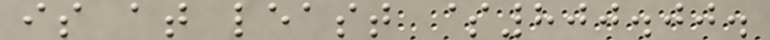is at least $800.00.
